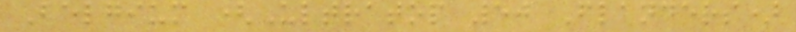Belgium (Ultratop 50 Flanders)
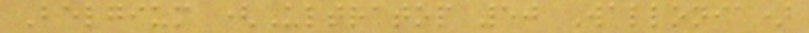Belgium (Ultratop 50 Wallonia)
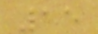15
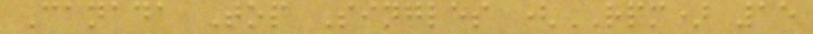Canada Top Singles (RPM) 15
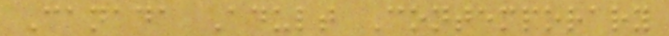Canada Adult Contemporary
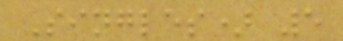Singles) 5
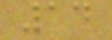14
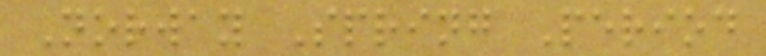Norway Spring Period
